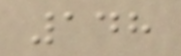148
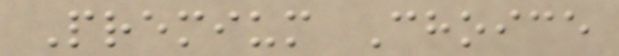Premium Choice
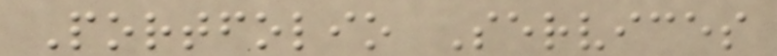Portfolio Services
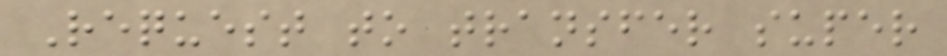Request to transfer super
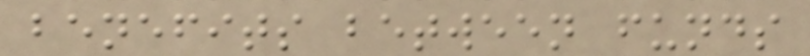benefits between funds
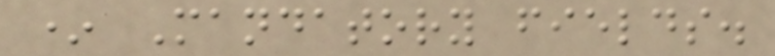* Mandatory fields.
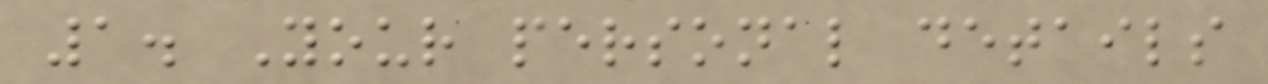1. Your personal details
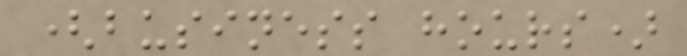(business hours)
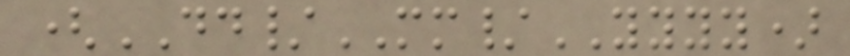(DD/MM/YYYY)
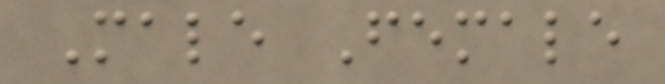Male Female
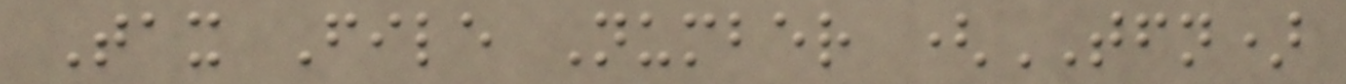Tax File Number (TFN)
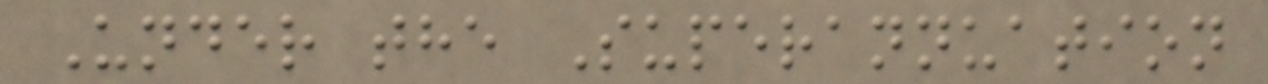Under the Superannuation
